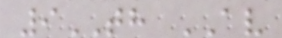9TH AV
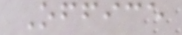Office
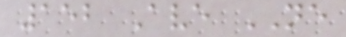152 Ave NE
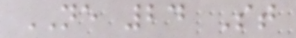NE 24 St
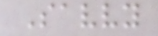Savvy
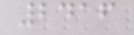2416
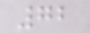72
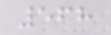568
